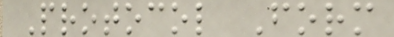Protocol Form
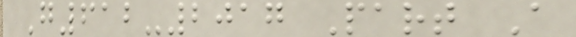G612-2017 Part A
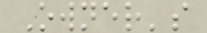Owner's
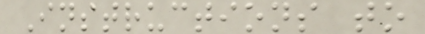Instructions to
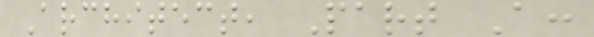Architect, Part A:
